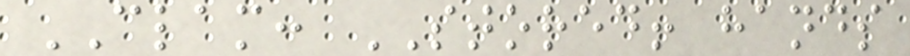CLAM: STORED! hands
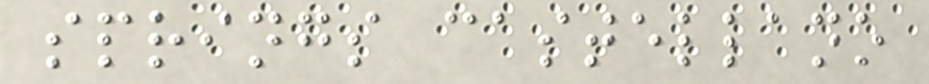springs castellano
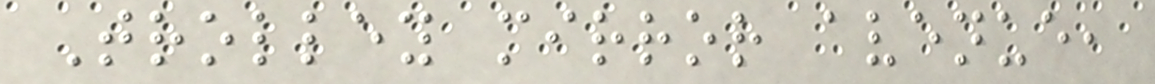Trolley mirror avenue,
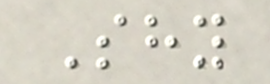Shy
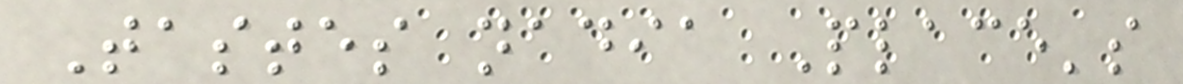Tastes nadia Place's
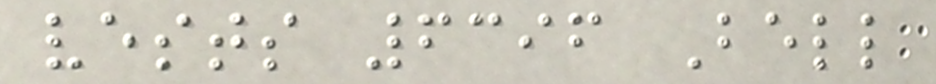vests 6396 Bell
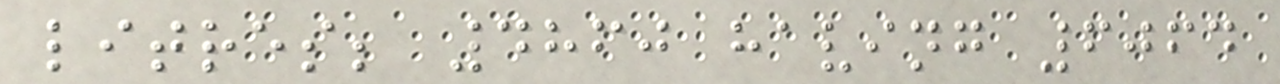litres; 4860 having 6064
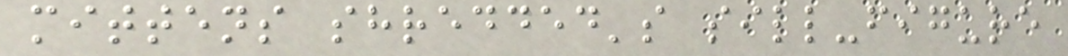mittens shredded's sill-figure
